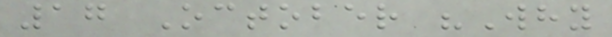17 October "Why
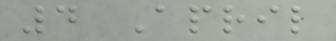4 April
